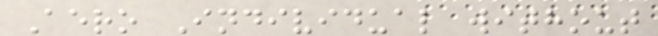Aero Individual without
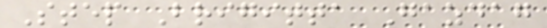Step Brigitta Gazdag
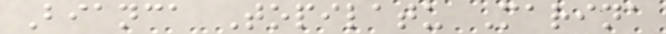Bianca Topilatu Marina
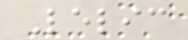Lelic
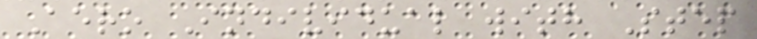Aero Individual with Step
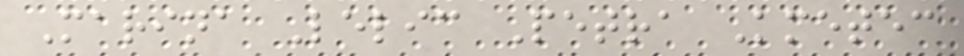Marina Lelic Petra Kmetec
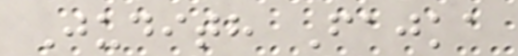Judith Fajka
